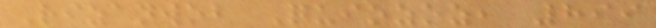Rizanwob Quiozoz, 899
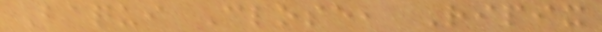Baqui Close, Ripix
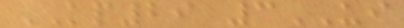KP29 3UI
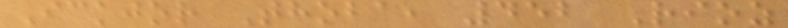Ickjor Thoba, 452 Rioz
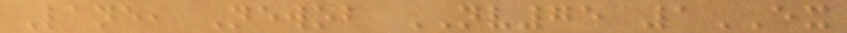Lane, Newob NV75 1EX
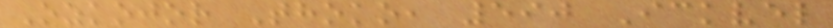Ozkojor Thoko, 590 Ickvel
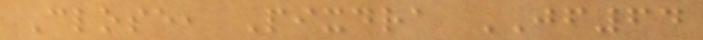Close, Pixdra JF64
